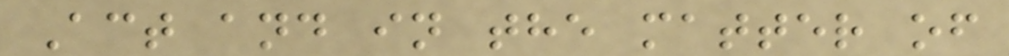Act and in the matter of
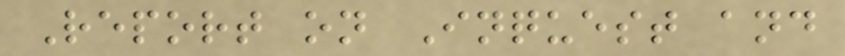Report on Inquest and
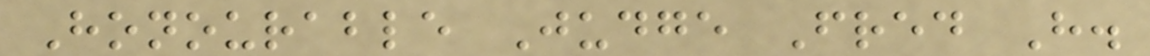Honourable Judge Fred H.
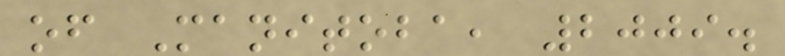of Manitoba, 2009.
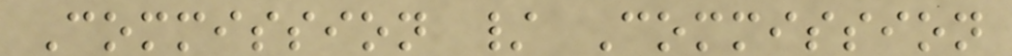Commission / Commission
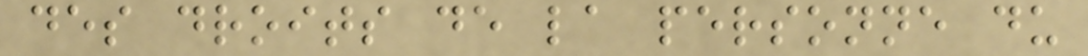des droits de la personne du
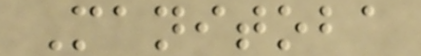Manitoba
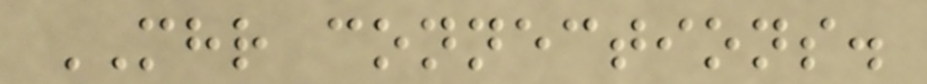MHR connections.
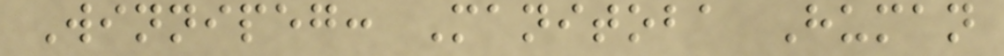Winnipeg: Manitoba Human
